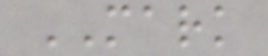MARK
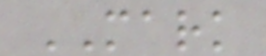MARK
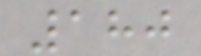180
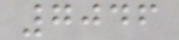7046
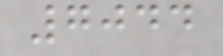7044
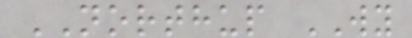NORTHUP WY
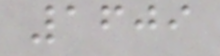1609
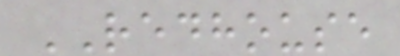REDHOUSE
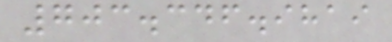703.346.9819
